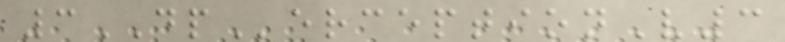3DPerceptionV3
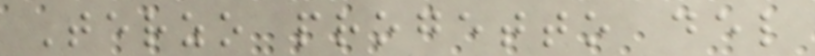Terzo progetto del
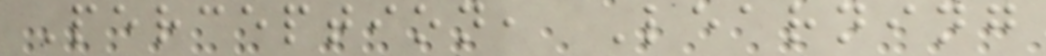Perception, Learning
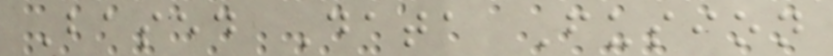Based Data Fusion
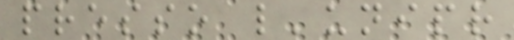presso l'unipr
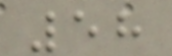58
